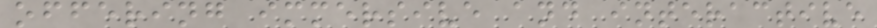offering immersive and interactive
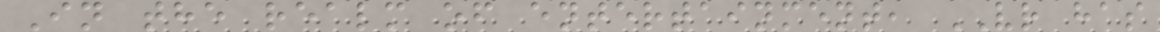In the realm of entertainment, VR has
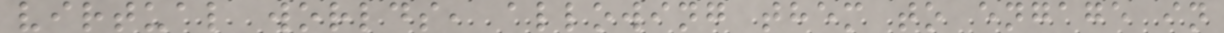virtual worlds, allowing them to engage in
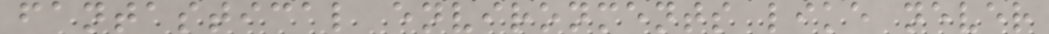fantastical environments like never
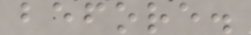before.
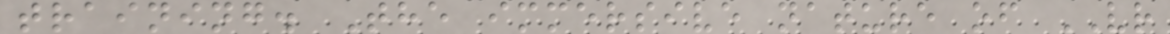training. The immersive nature of VR
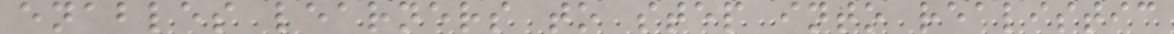enables learners to step into realistic
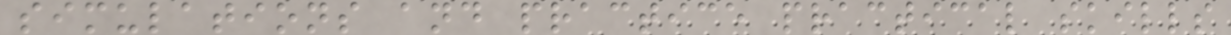simulations and practice practical skills
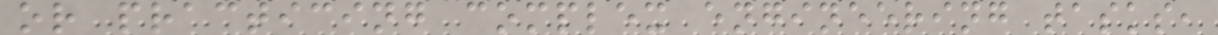or practicing complex engineering tasks,
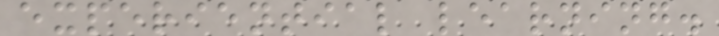experiential learning.
